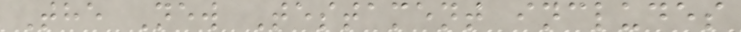The New Testament includes
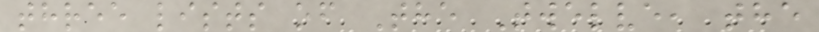three lists of The Twelve, the
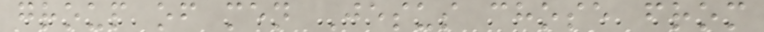group of men Jesus chose from
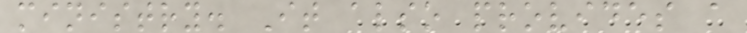ministry. It also provides a
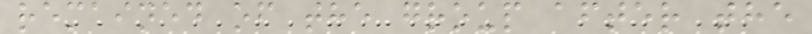remained of the group after the
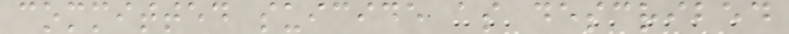committed suicide as described
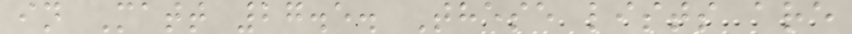in Matt 27.5. These lists are
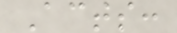Acts:
